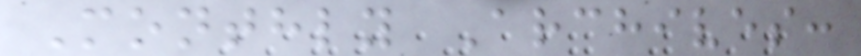Monthly Archives:
